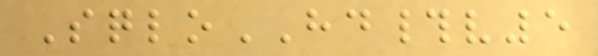SqloHD#v5
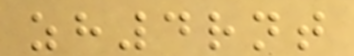zh4rnt
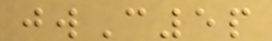jwC5p
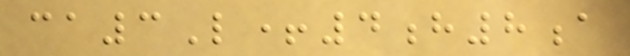ca3L+4h8a
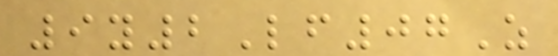9y2Lf07Z
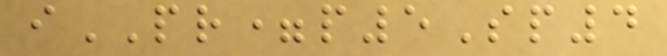iPR=p5Sp4
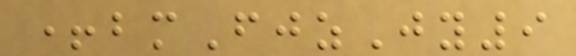+bmFjzJy9
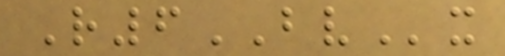R6BVx
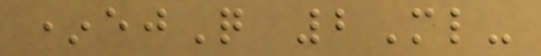*ejQ 2Ml-
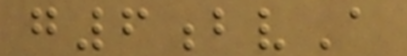g6bvA
